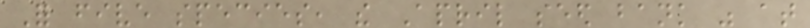For five species, the April seed bank was at
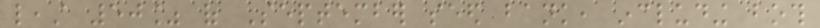least 50% of September seed bank, including both
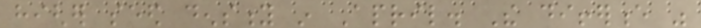higher seed density in April. The difference was
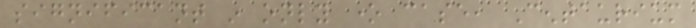significant in only one case, Centaurium
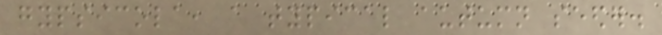gypsicola, a typical autumn seeder.
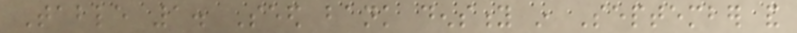Table 1. Seed bank density in September and
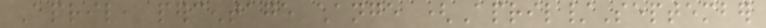April, percentage change (April/September
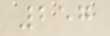257
